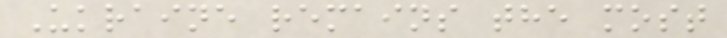Ukraine remains the most
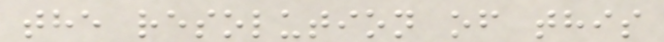the resolution of this
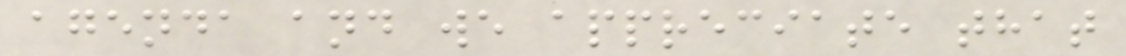agenda and we appreciate that
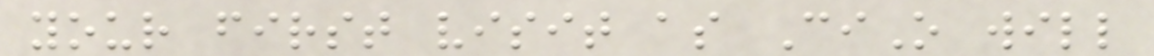your first visit as CiO will
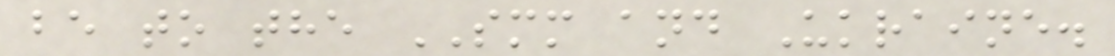be to the SMM and Ukraine.
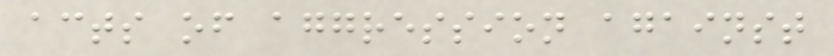acts of aggression against
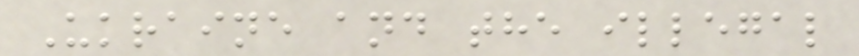Ukraine and the illegal
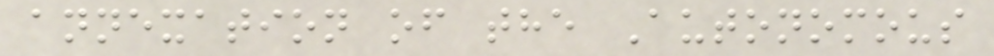annexation of the Autonomous
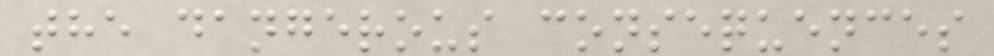the dangerous consequences
